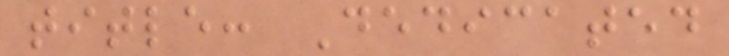title: Dedicated
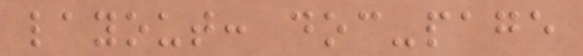layout: doc-page
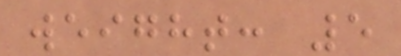weight: 5
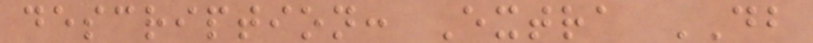description: Extra DB
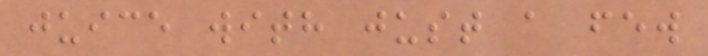juice with just a few
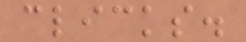clicks.
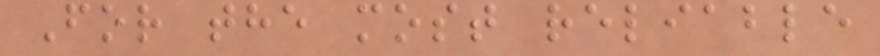For the most reliable
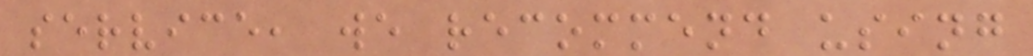service, we recommend using
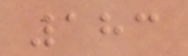183
